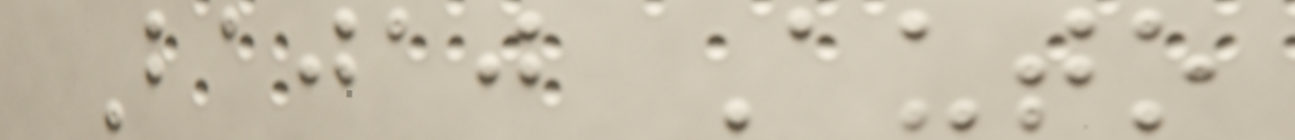Bajaj Auto
